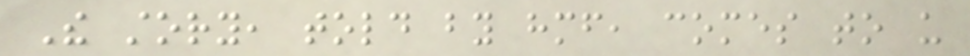The story, told by himself, comes to us
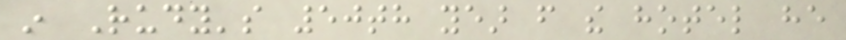in Rudy's 50th year from the hotel he
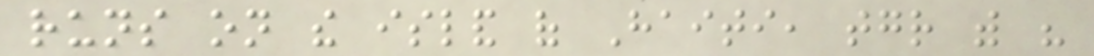runs on the island of Haiti, together with his
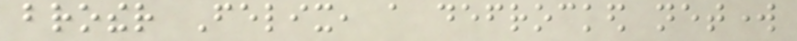brother Felix, a defrocked network
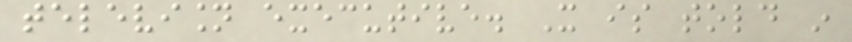television executive. It is told in
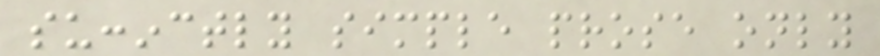succinctly simple prose only
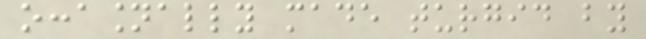occasionally made turgid by
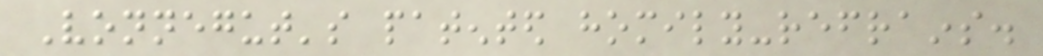Vonnegut's patented homily-refrains.
